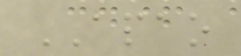APAO
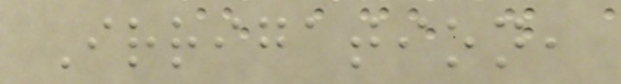Irrigation,
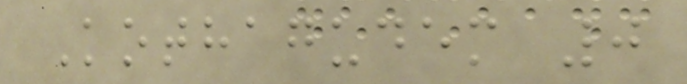Kothagudem 0
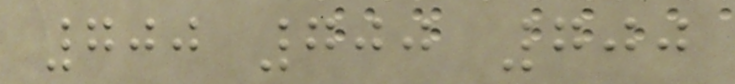700 700 700
